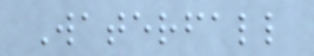Waterfall
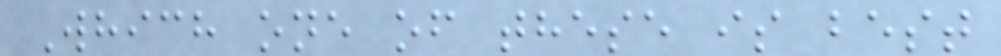Which one of these is best
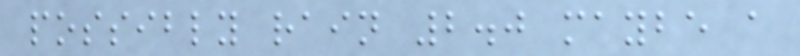possibly rain 2.0 maybe a
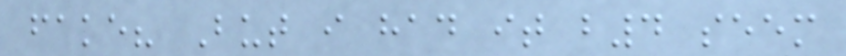fake? But i had it b4 seem
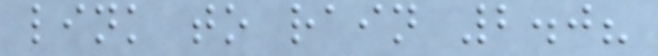link to rain 2.0?
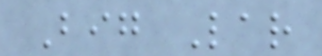Big Lar
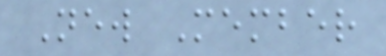New Member
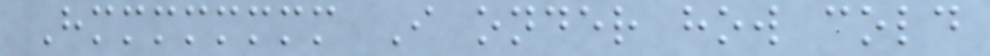Hmmmmmmmm I onder how cold
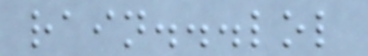rain...lol
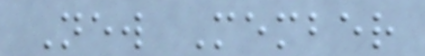New Member
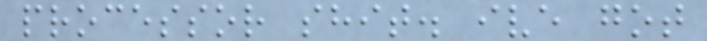processor shit. ive got
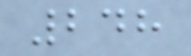248
